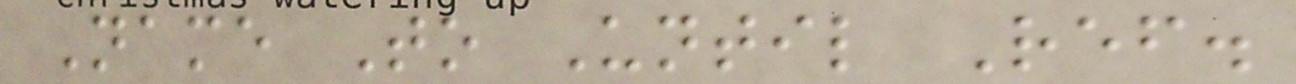Name To Until Ref.
